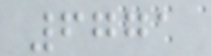6771
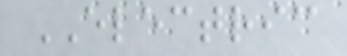ELECTRIC
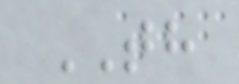TH
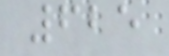625
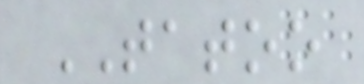TATOO
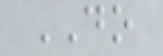DO
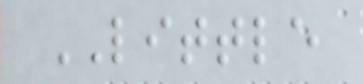LITTLE
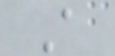A
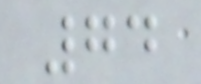74
